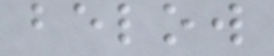below
